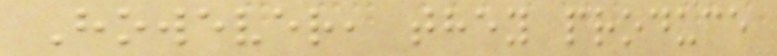However, they produce
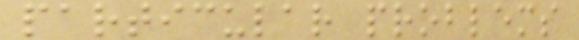particular problems
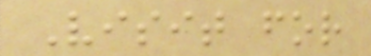Visit for
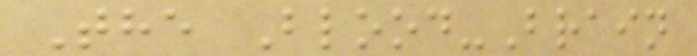The Blood-Brain
